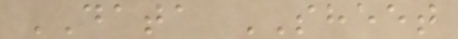DATA SHEET
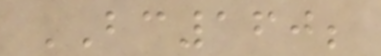BC160;
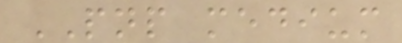PNP medium
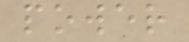power
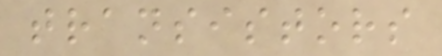transistors
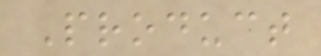Product
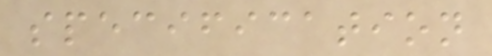specification
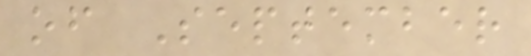of September
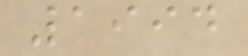1994
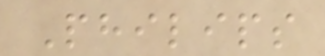Philips
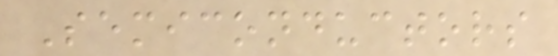Semiconductors
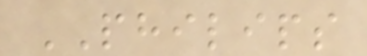PHILIPS
